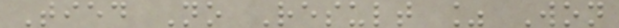Tied No Result % Won
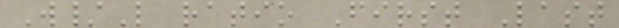W/L ratio First Last
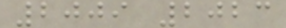2009 2023
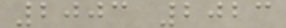2003 2023
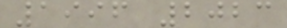1996 2023
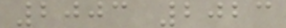2003 2023
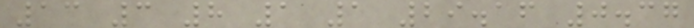13 3 8 1 1 29.16 0.37
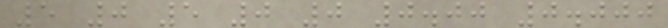5 0 5 0 0 0.00 0.000
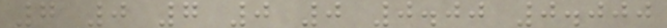7 0 7 0 0 0.00 0.000
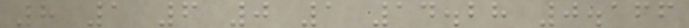8 1 6 0 1 14.28 0.166
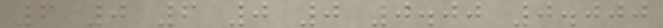6 0 6 0 0 0.00 0.000
